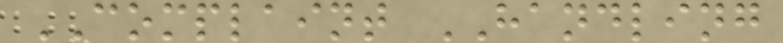COMPLAINT HANDLING
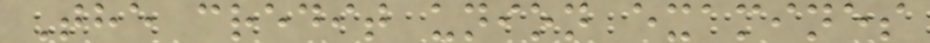The credit union examines
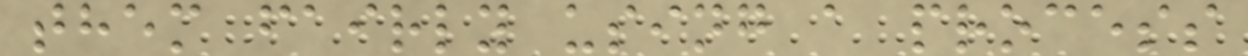them fairly using a process
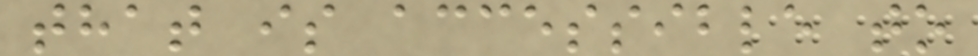that is accessible to
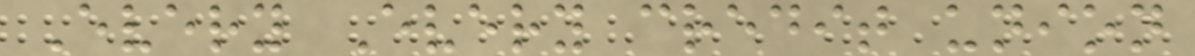Every Every credit union
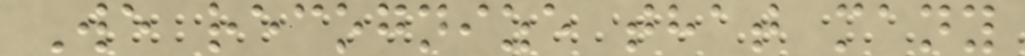We recognize that many
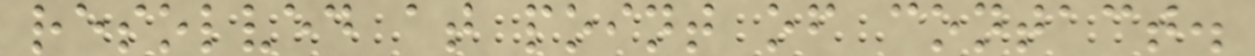resolved at point of contact.
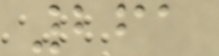261
